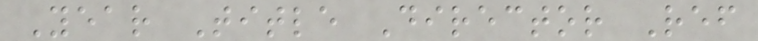Year Title Director Ref
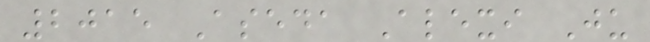2015 Aseda Alexi Ju
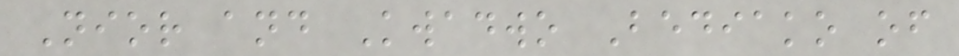Nior and Kwadwo Bediako of
